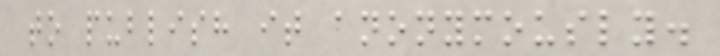to publish it anonymously.
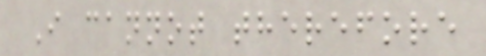I cannot therefore
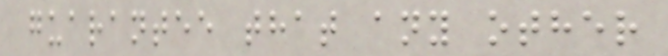guarantee that any other
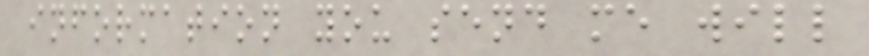information you send me will
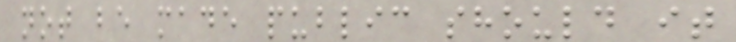not be made public should it
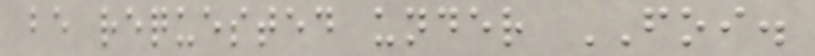be requested under FOI.
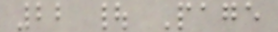22 | Page
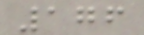176
